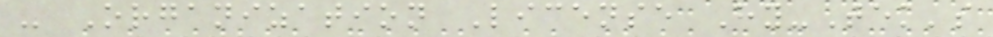- Organization License Hy-Tek's
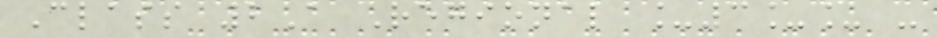Class 2A Regional _3__ -
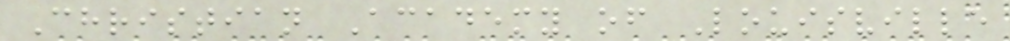Christian Academy of Louisville
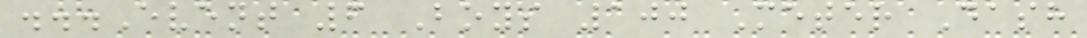...Event 6 Boys 100 Meter Dash
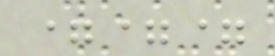===
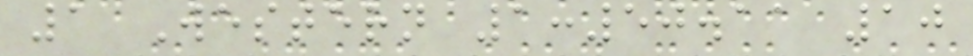1 Western 1:50.11 10
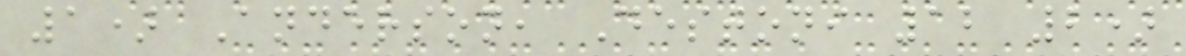1) Anderson, Destoni 12 2)
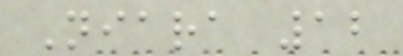Niara 12
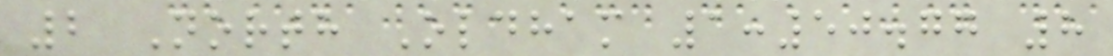2 North Oldham 1:50.77 8
